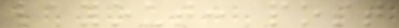layout: post
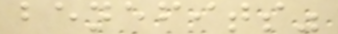benefits"
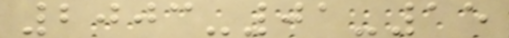2003-01-15
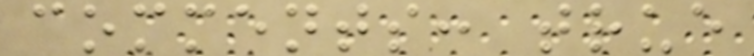comments: true
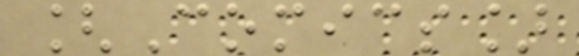[Comics]
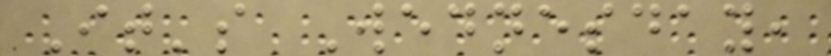It's Wednesday,
